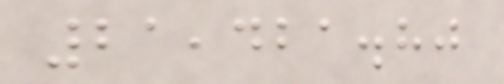21,421.80
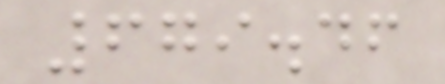679.46
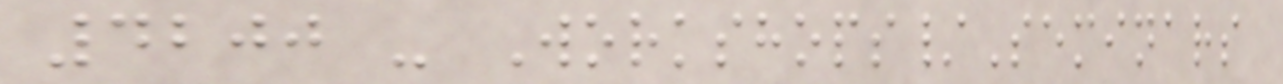4200 - Workshops/Seminars
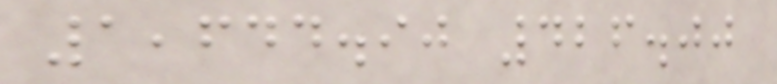1,644.90 426.00
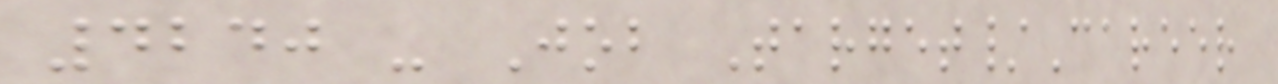4240 - Job Target/Career
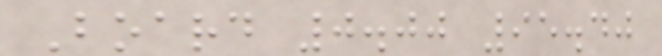Board 0.00 95.40
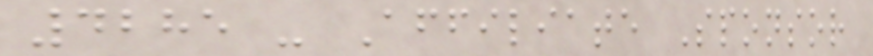4285 - Affiliate Sponsor
